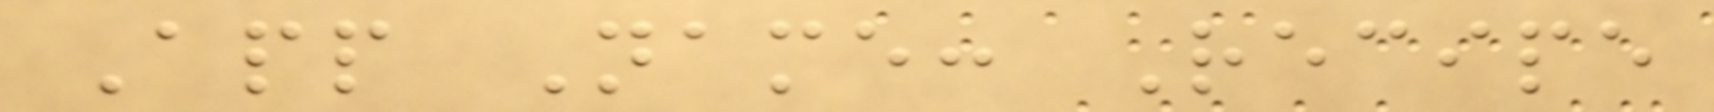App Name: Recipe
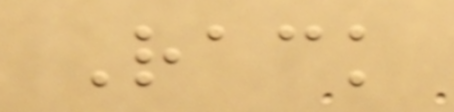Rack
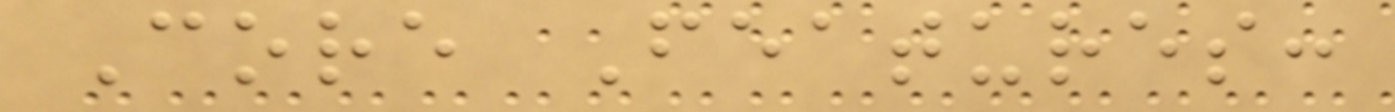Core Features:
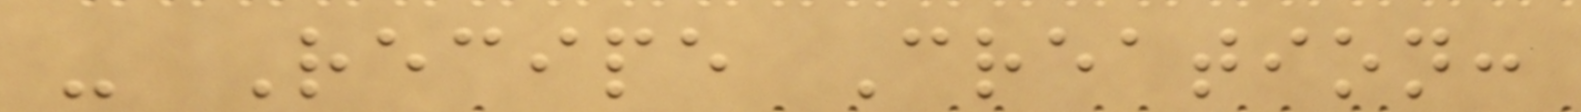- Recipe Creation:
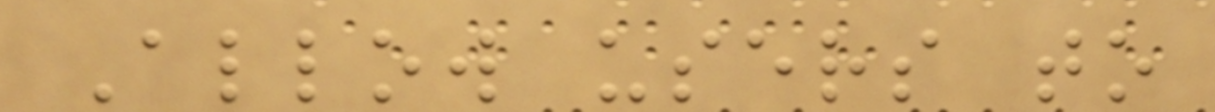Allow users to
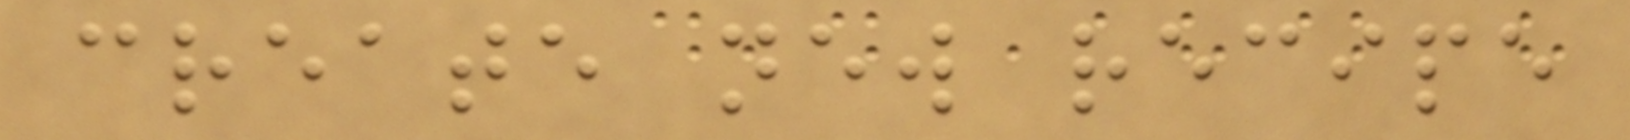create new recipe
